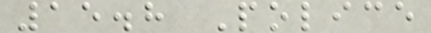15.8 Police
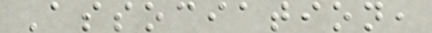Association,
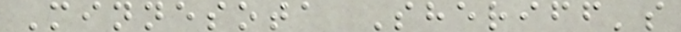Minnesota Sheriff's
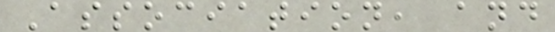Association, and
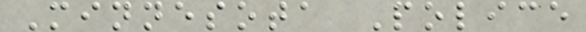Minnesota Police
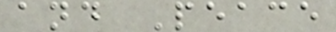and Peace
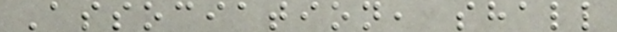Association, shall
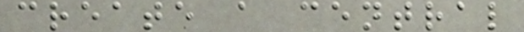create a central
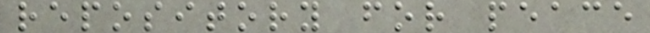repository for peace
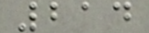214
